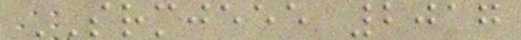SRMJEEE 2017
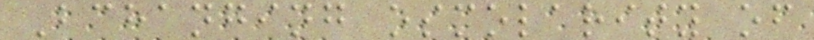Bchanging osmolarity of
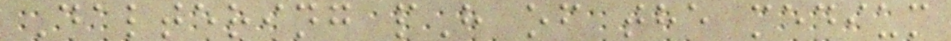Daltering pH of the medium
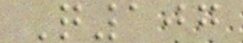Q107
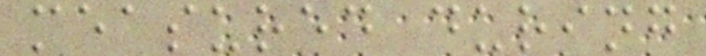measured during
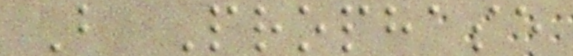B Prophase
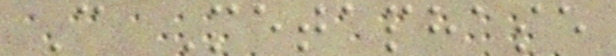C Metaphase
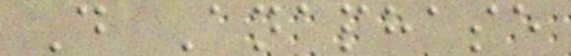D Anaphase
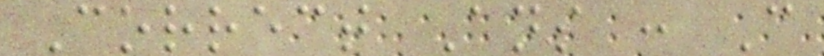Correct Ans : C
